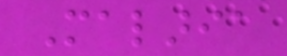Malaria
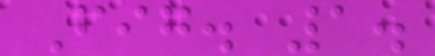Fig. 1.
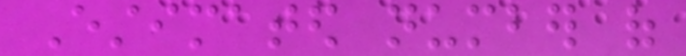Estimated number of
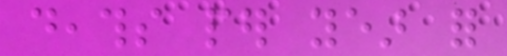deaths per year for
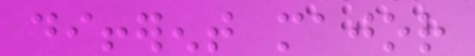different major
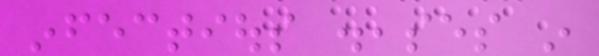infectious diseases in
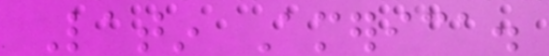Latin America.
